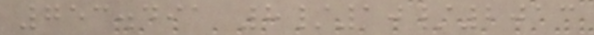753.491 8/10/2013
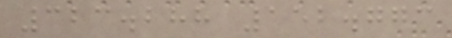323.288 152.773
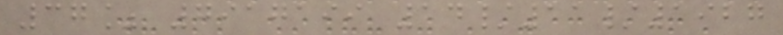37% 7917199 14/11/1927
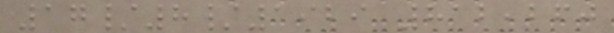17/8/1929 812,260
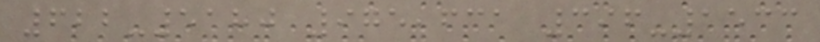622-5180 975,631 396-1533
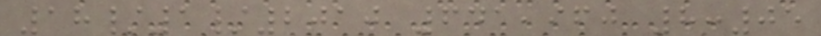18/1/2010 641,960 8:05
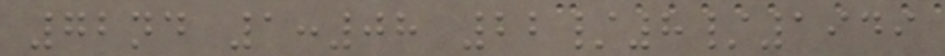72nd 1:08 22/8/1949
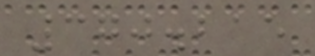370.215
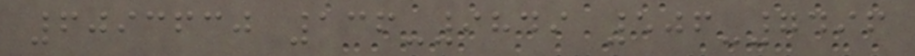6093630 136-9849 506-7496
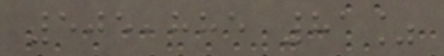505,885 81%
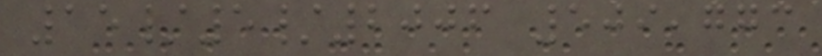15/5/2006 509,773
